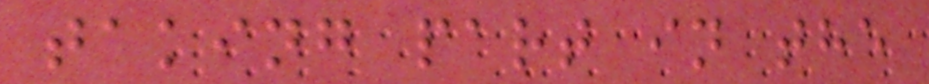taking part in the
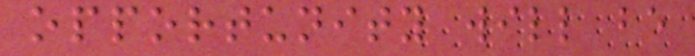opportunity will be
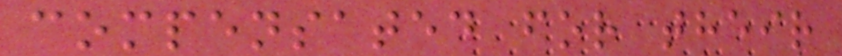compensated for their
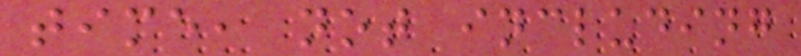time, not including
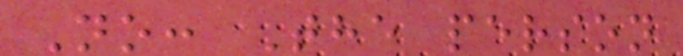No: The person
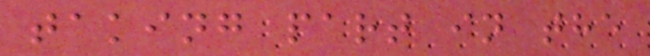taking part in the
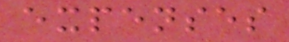expenses
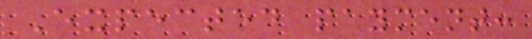Expected payment:
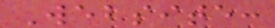Website:
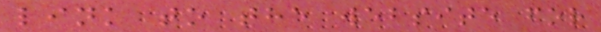link to the website for
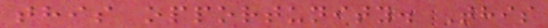this opportunity. This
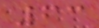63
